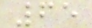65
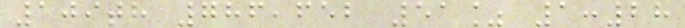109th 786,652 51% 1:28
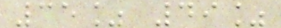35% 49%
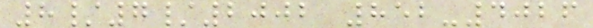8/7/2002 852-4026
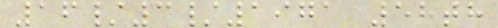16/3/1971 58th
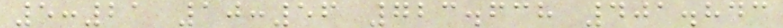5:21 10:56 723.638 401.843
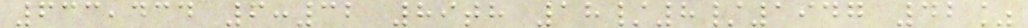633,434 6:32 89th 18/8/1947 42%
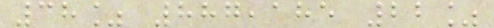38% 887,185 22%
